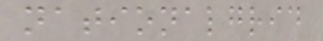nationalgrid
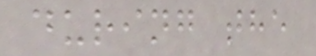during the
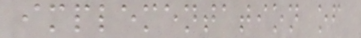implementation of
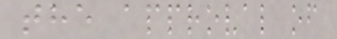the approval of
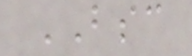BSC
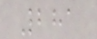281
